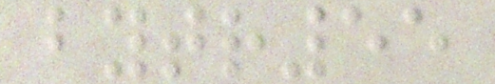bytr55
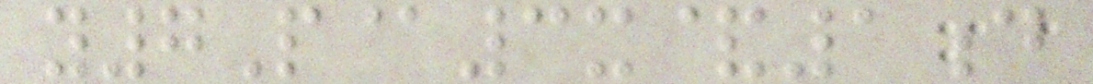y7P@3x&1d
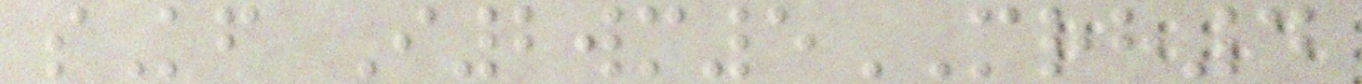sKf I2wm5MRH4
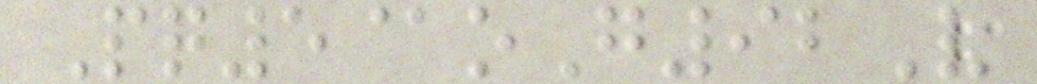Pq5@oG92V
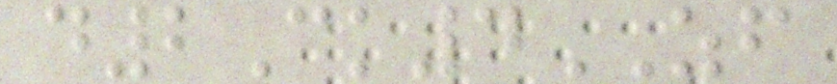d2Ck4ZF
